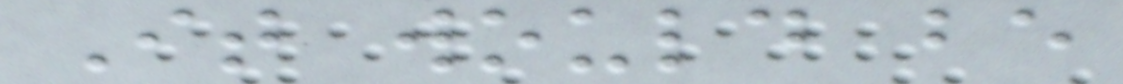It would be
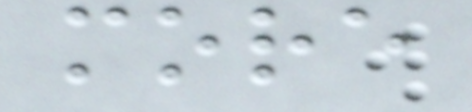more
